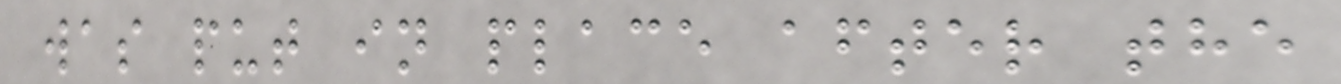was put in place after the
